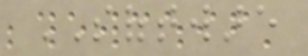SOFTWARE
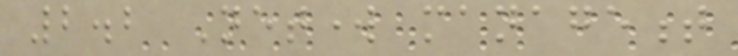2.2 Network management
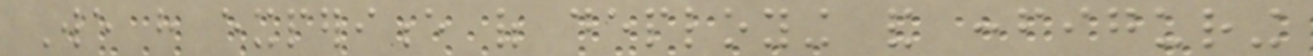We have experience of deploying and configuring
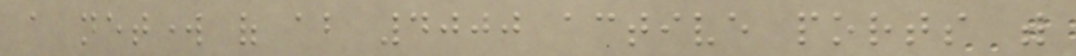a network of about 4000 active ports with
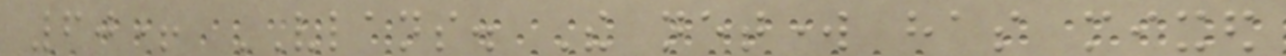60+ VLANS. The network has mixed
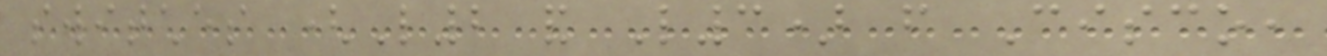switches (L2 and L3) from Cisco,
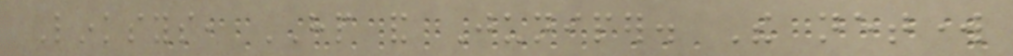Linksys, HP and Juniper. The network
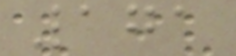171
